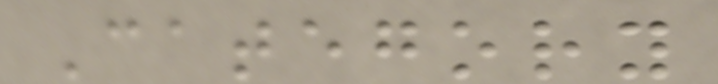Category
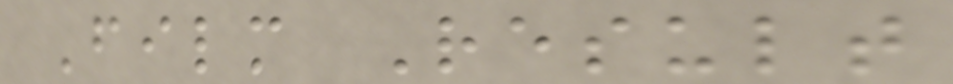Film Result
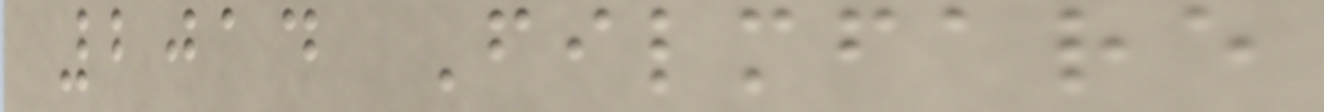2014 Filmfare
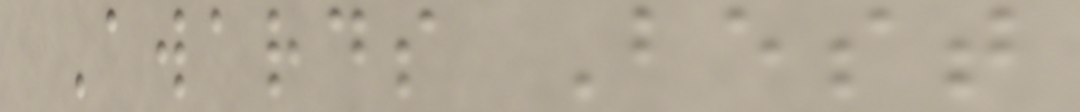Awards Best
